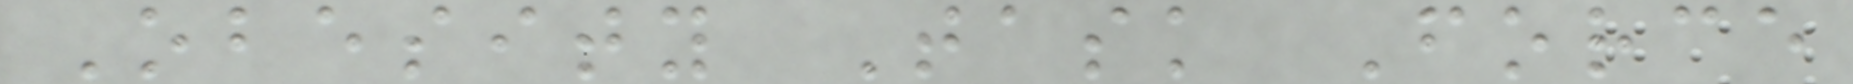Obesity Task Force
